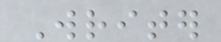Writer
